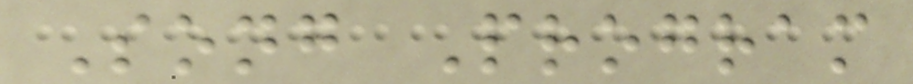Song Program
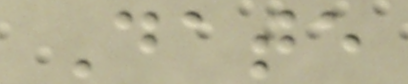Date
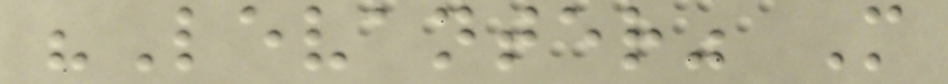"Levanter" M
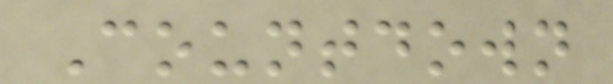Countdown
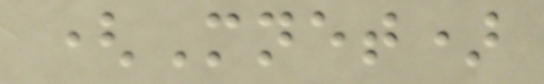(Mnet)
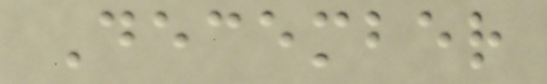December
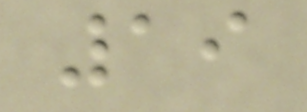19
